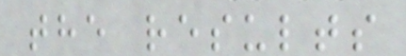the results
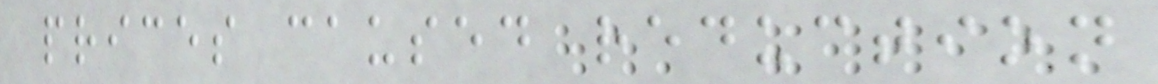prices caused reduction
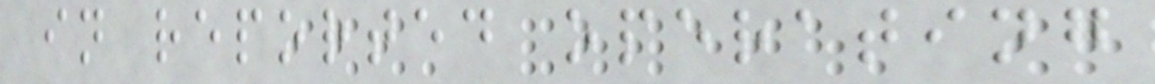in reported operating
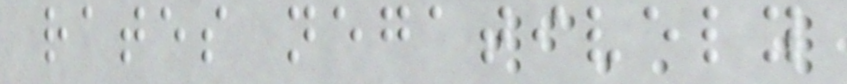rates negatively
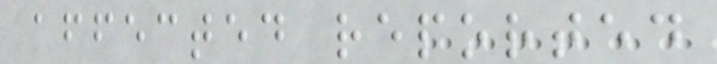affected reported
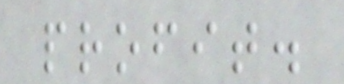profit.
